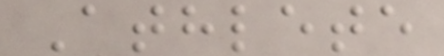Athlete
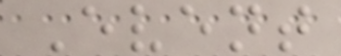Event
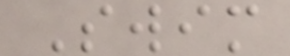Swim
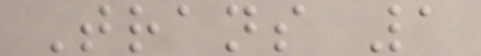Trans 1
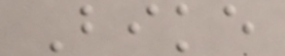Bike
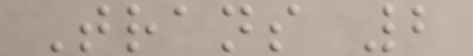Trans 2
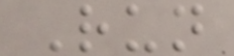Run
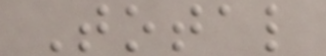Total
